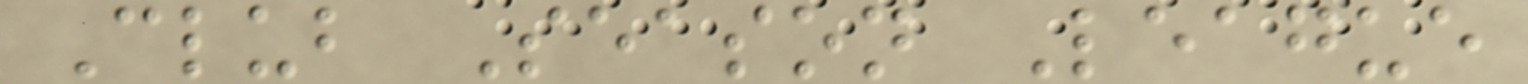Club Season League
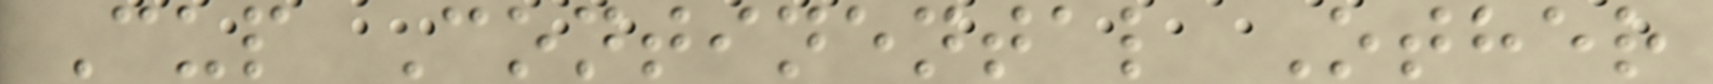Cup Continental Other
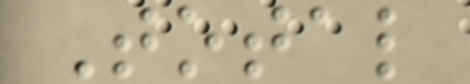Total
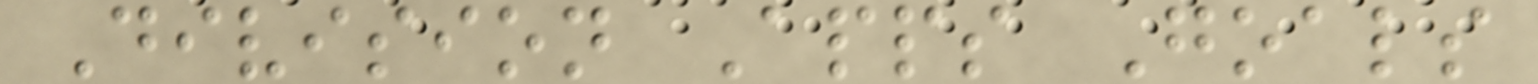Division Apps Goals
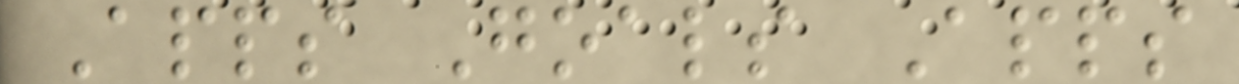Apps Goals Apps
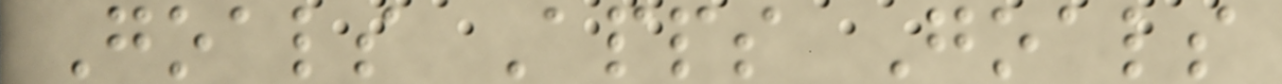Goals Apps Goals
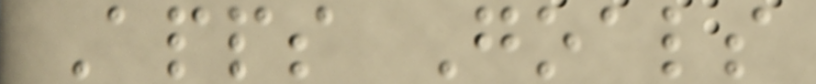Apps Goals
